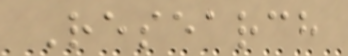Research
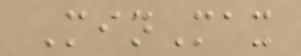MinMax
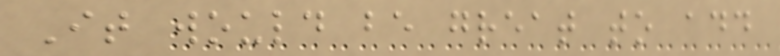It would be great to add
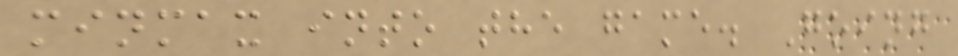minmax into the game. Going
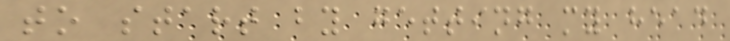to start by getting my head
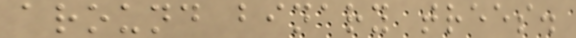around binary trees.
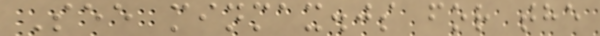See minmax.js for the
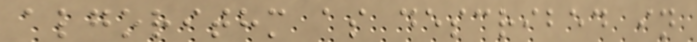algorithm as described in
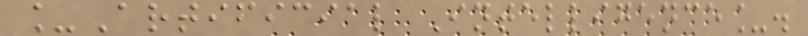_Artificial Intelligence_.
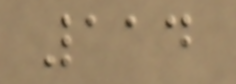114
